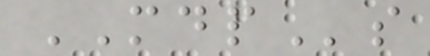MDPs
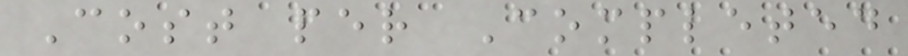Cost per Completed
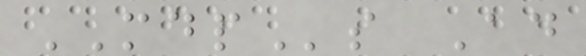MDPs Ad
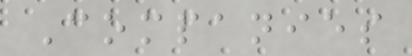Companies
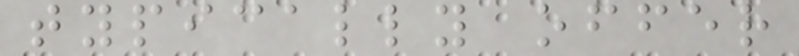typically offer
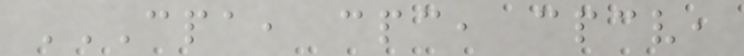CPA, CPC, CPCV,
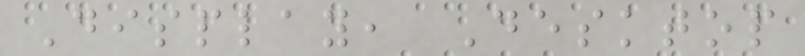Display, Desktop
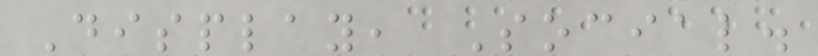Display, Social.
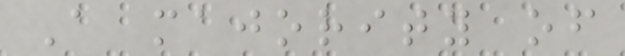A majority of
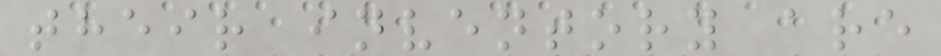their inventory are
